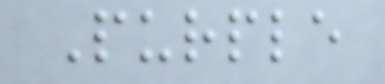Purple
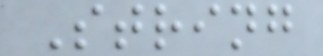String
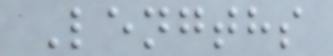Lengths
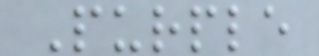Purple
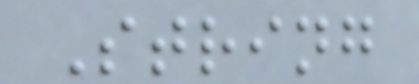String
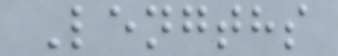Lengths
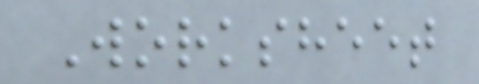Worksheet
